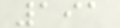191
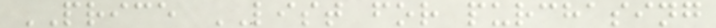PRICE LIST for purchasing
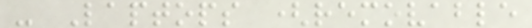- Laptops (removable
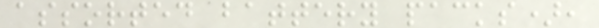assorted battery packs),
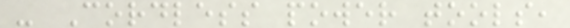- Cordless power tools,
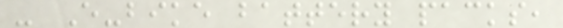- E-bike battery packs,
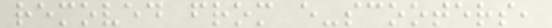removed from e-scooters,
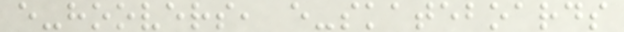e-hoovers, e-skateboards
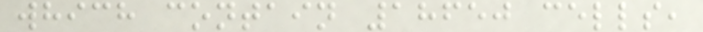which contain 18650 cells,
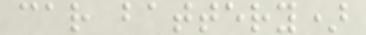car battery)
